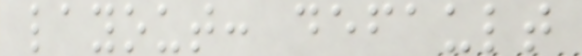layout: default
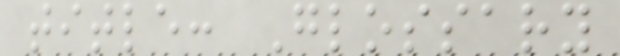title: Glossary
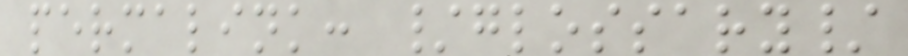permalink: /glossary/
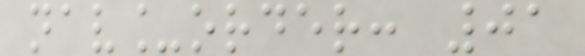nav_order: 01
